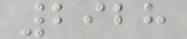2928
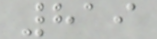819
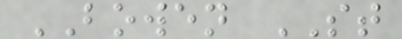BOWEN ST
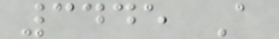3445 A
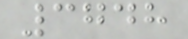3748
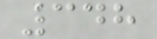348
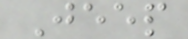Jeep
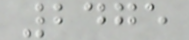2475
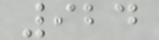924
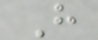H
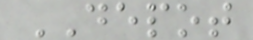DEPOT
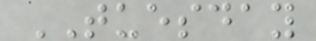TUESDAY
